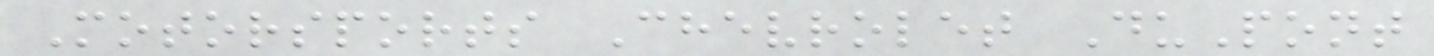Motorsports Chevrolet DuPont
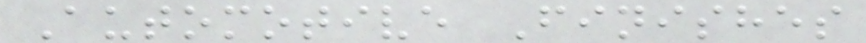Automotive Finishes
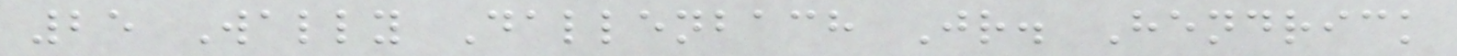25 Wally Dallenbach Jr. Hendrick
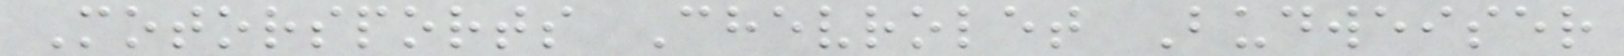Motorsports Chevrolet Budweiser
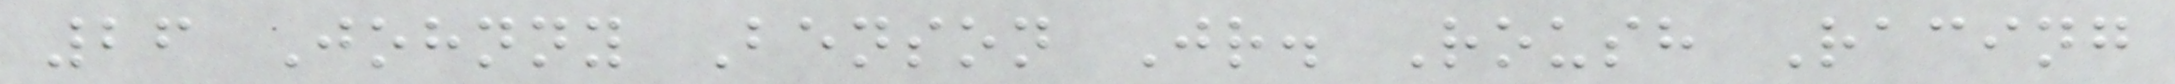26 Johnny Benson Jr. Roush Racing
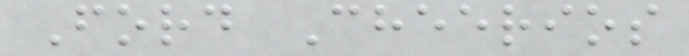Ford Cheerios
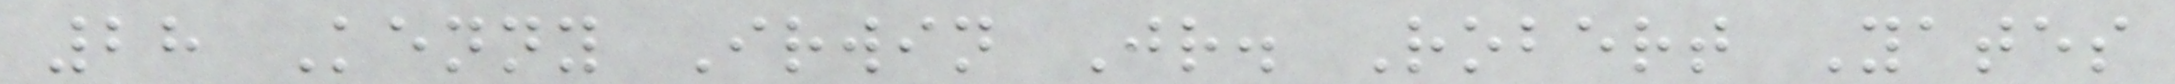28 Kenny Irwin Jr. Robert Yates
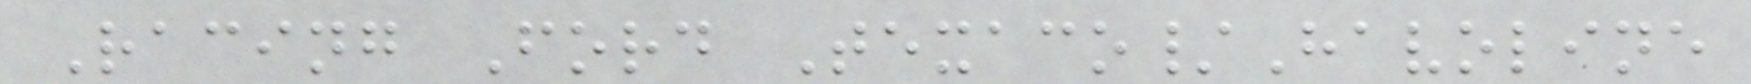Racing Ford Texaco/Havoline
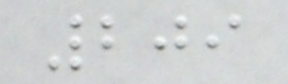209
